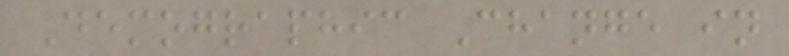Demographic Change in
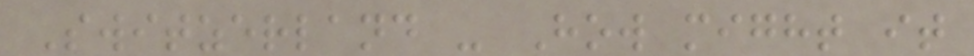Switzerland - How might it
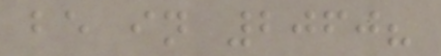be in 2060?
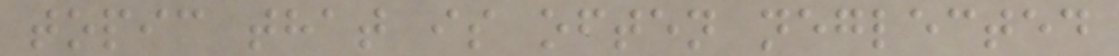topic that is often neglected
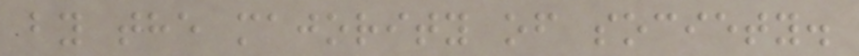by the majority of society.
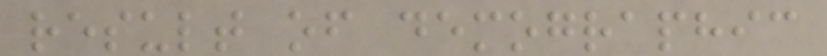result of demographic
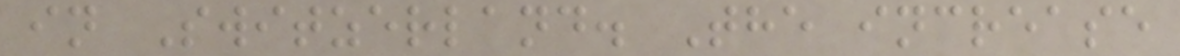in Switzerland. The increase
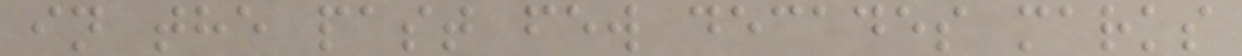in the past few decades marks
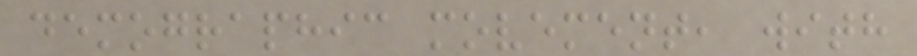demographic movement, with
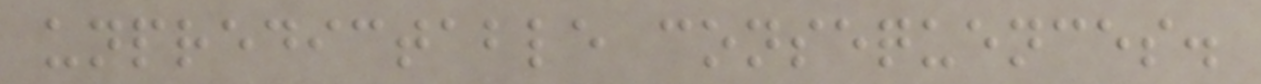unpredictable consequences.
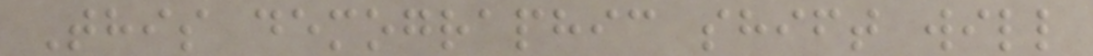This demographic shift will
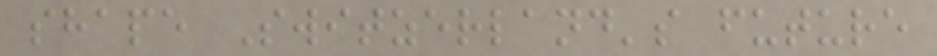shape Switzerland's future
